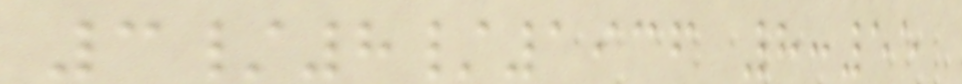3/8/1936 8:55
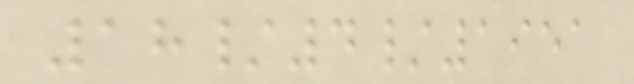18/4/1951
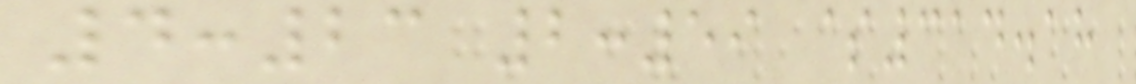4:23 2:59 $314.18
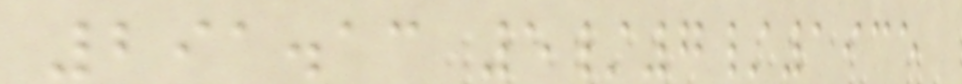291.13 5/7/1935
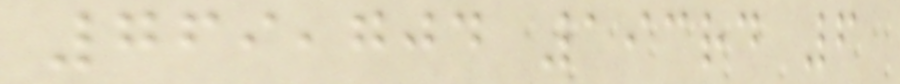769,704 193rd 6
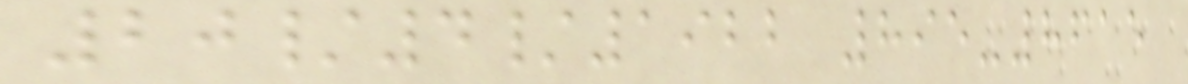20/4/1922 895-8615
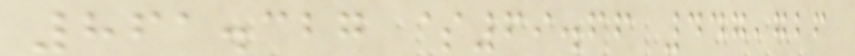861.327 $69.66 447,726
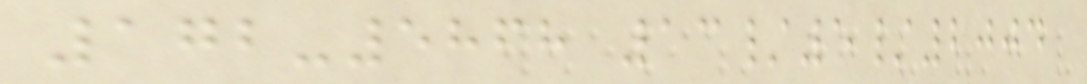172-5868 13/5/2004
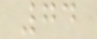74
